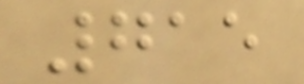715
